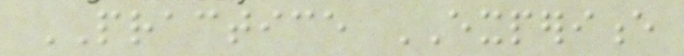PRACTICE EXPERIENCE
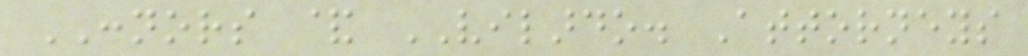CONNORS & VILARDO. Attorneys
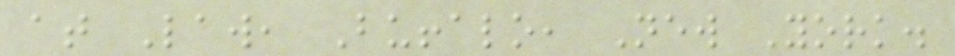at Law, Buffalo, New York.
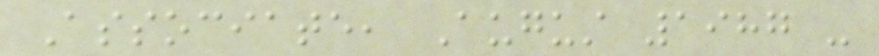Associate, August 1987 -
